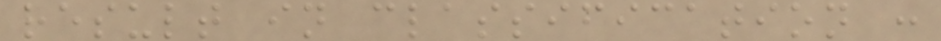result in classification :
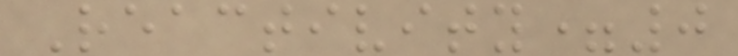Reactivity=0
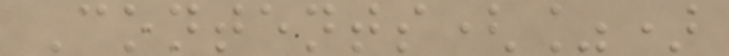Contents(%)
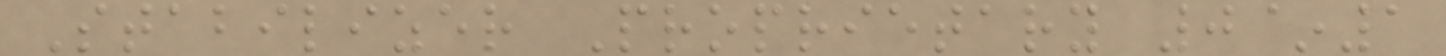Stabilizer Proprietary 0~1
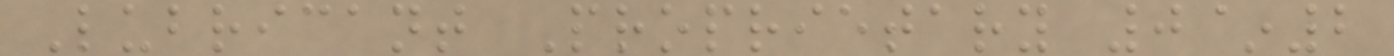Lubricant Proprietary 0~2
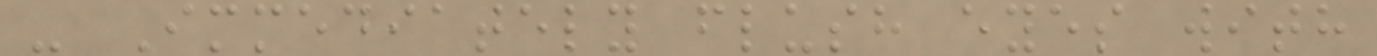- Immediately flush eyes with
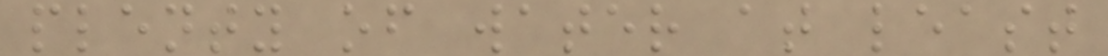plenty of water at least
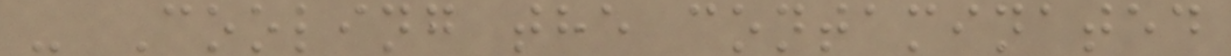- Cooling the contaminated
